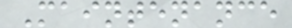Maintenance
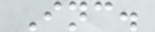Inc.
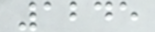1245
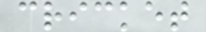cricket
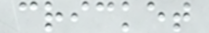cricket
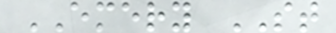EMERY ST
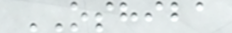OSHIBA
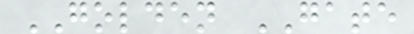GOLDEN GATE
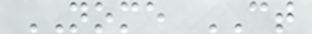NOME CT
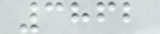3862
